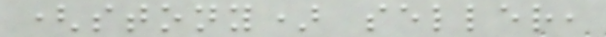(stony) seller,
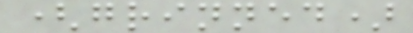(grinned)
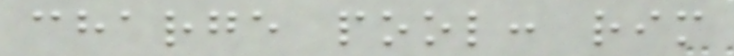charge pool: rim
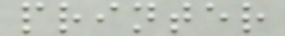printer
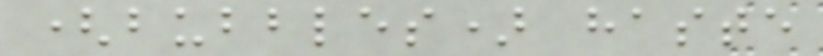(bubbles) haste
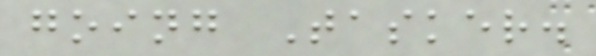going Tasker.
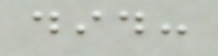did:
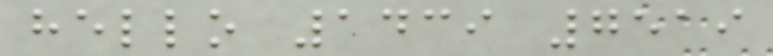hello 1439 7519
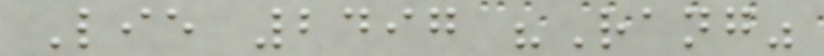Lie 2497 "Rang"
